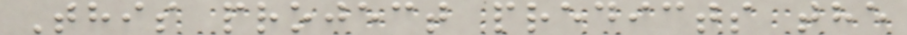This project predicts the
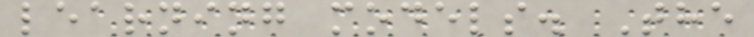learning models. The
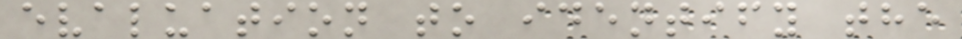evaluation to identify the
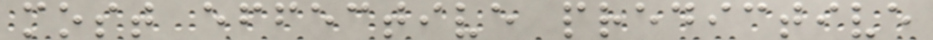most effective predictive
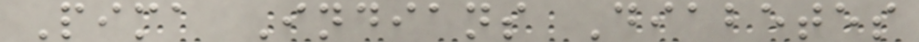Pima Indians Diabetes
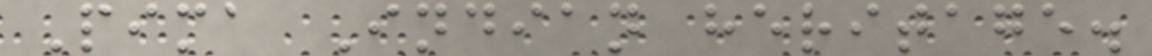Pima Indian heritage.
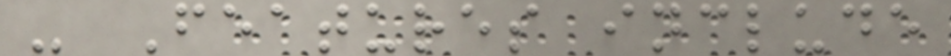- Features include
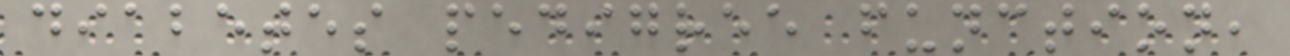diabetes pedigree function,
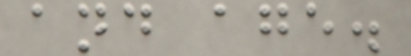and age.
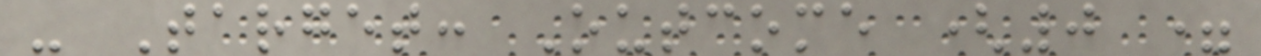- Target: Outcome (0 =
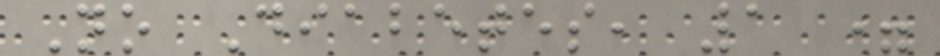No Diabetes, 1 =
